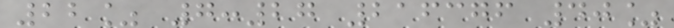22% 7:27 216376 40%
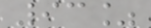93%
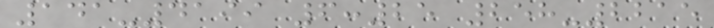141-4199 6:25 258-2215
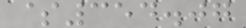$354.07
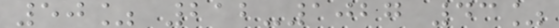50% 212-1027 43%
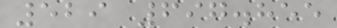529 697.855
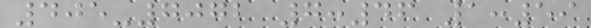405-7072 7:46 1:59
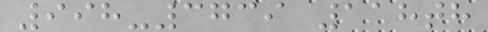998-3739 118th
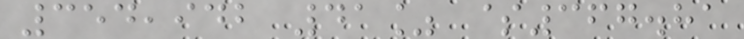354,942 41% $367.81
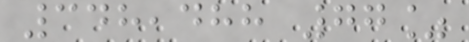348,488 77%
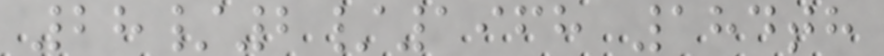28/2/1968 184th
